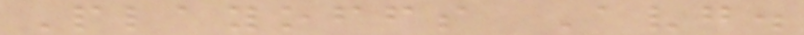Playoffs Avg.
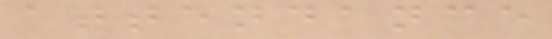attendance
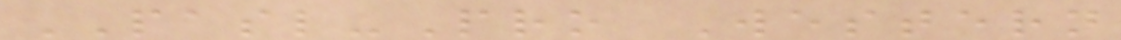PASL-Pro Western
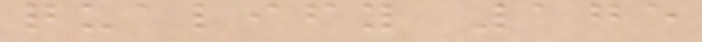qualify 175
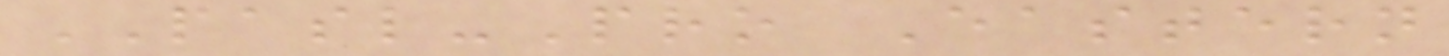PASL-Pro Eastern
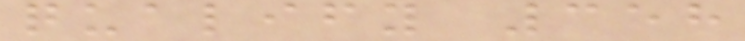qualify 358
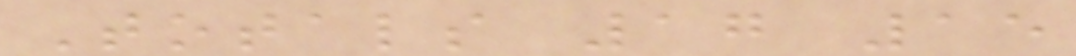Totals 17 15
